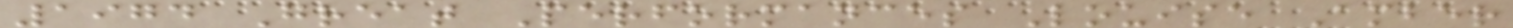1974 Great Performances Louise Amber
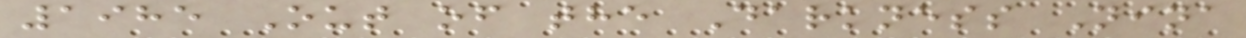1985 Out of the Darkness Nina
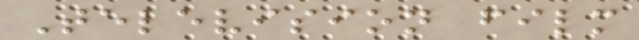Television film
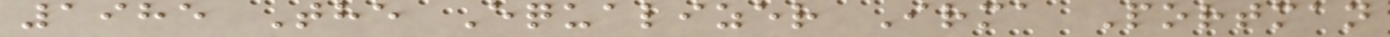1985 The Equalizer Irma Portman
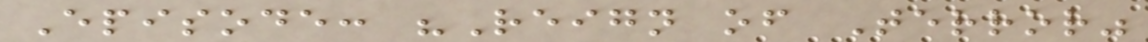Episode: "Reign of Terror"
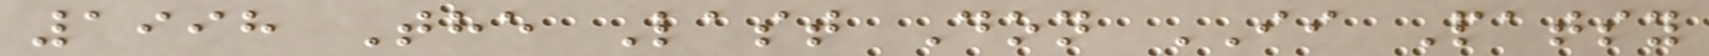1998 The Last Don II Patsy
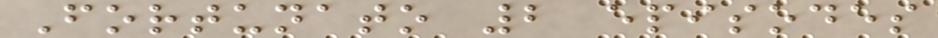Fortunato 2 episodes
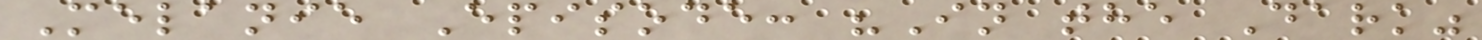Melanie Episode: "In the Dark"
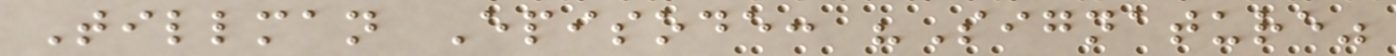Tillman Episode: "Signature"
